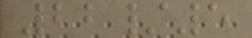22/5
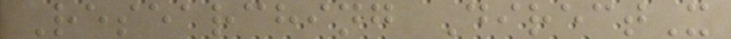Researching DirectX
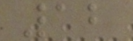12
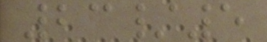23/5
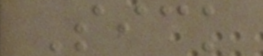Sick
